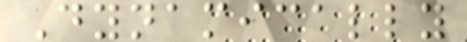Dynamically
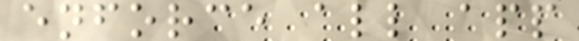enforce all app
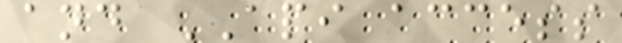and API access
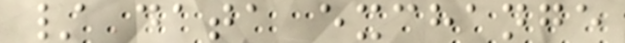/ data exchange
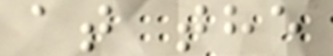at the
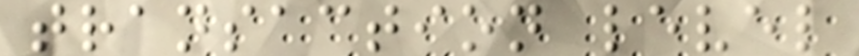transaction level
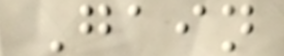Gain
